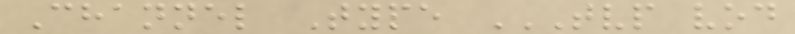Channel Type TVP VOD
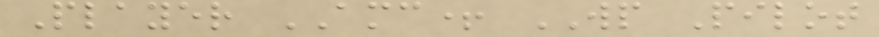Player AMC+ WP Pilot
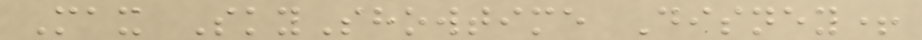Max SkyShowtime Disney+
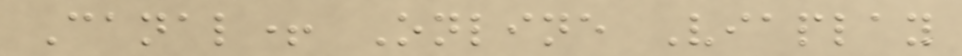Canal+ Online Viaplay
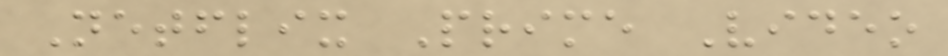Netflix Prime Video
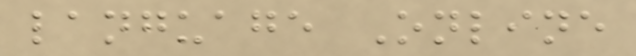language Online
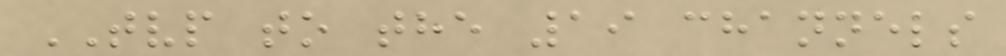TVP to the 19 channels
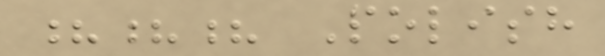??? Polish
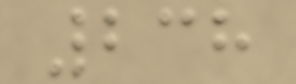238
